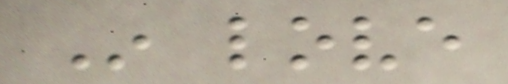In love
